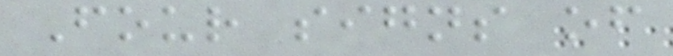Four signs of
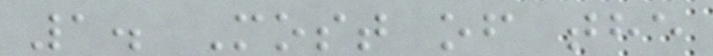1. Most of the
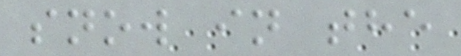snow in the
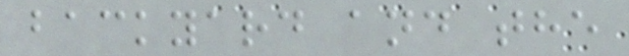backyard and the
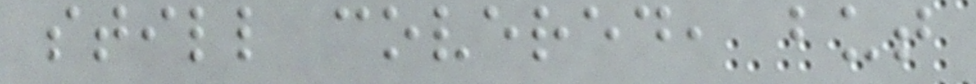still covered, but
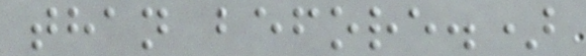than before.)
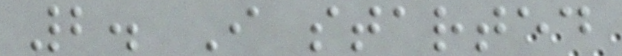2. I started
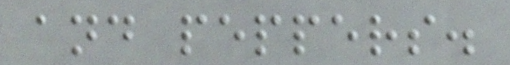and peppers.
